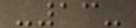-13-
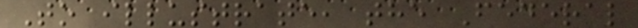To illustrate, the Federal
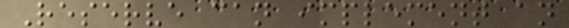Reserve can implement an
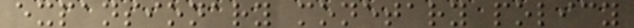expansionary monetary policy
